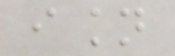ision
